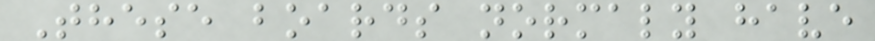These boards normaly have
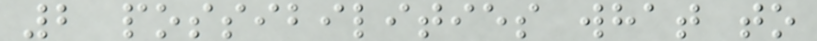2 possibilities what to
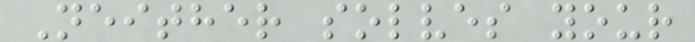Neither solves your
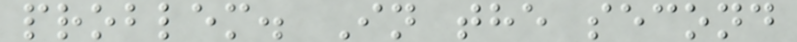problem. In the second
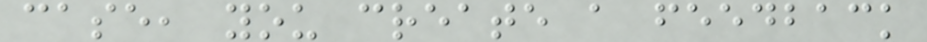case, you create a feedback
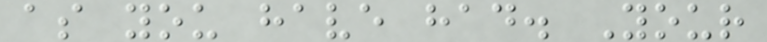as you have had. Your
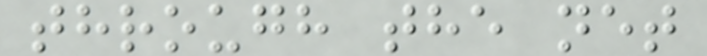through the net
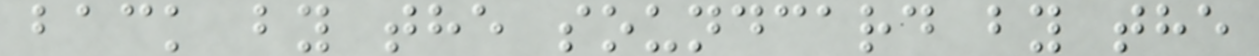back by the soundcard by the
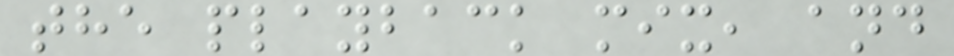the playback mix, and
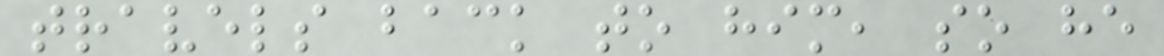travels back to him, so he
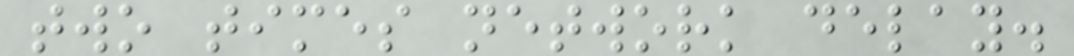two times network delay.
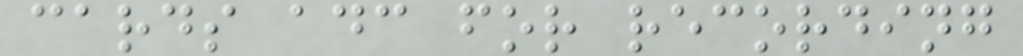cards adc for recording
